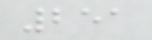251
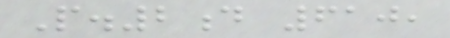P.2d 610,
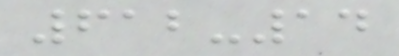612-14
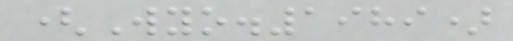(Wyo.1989)
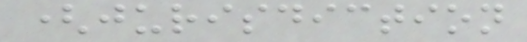(jurisdiction
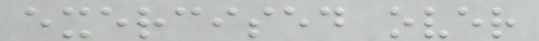exercised over
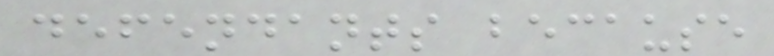defendants because
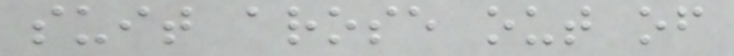suit arose out of
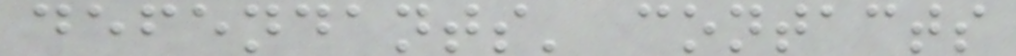defendants' contacts
